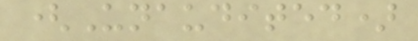(Unaudited)
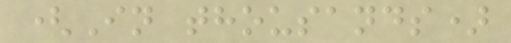(In thousands)
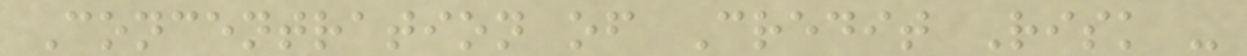Concentration of Credit Risk -
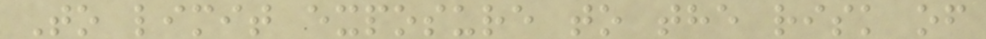To limit exposure to the risk of
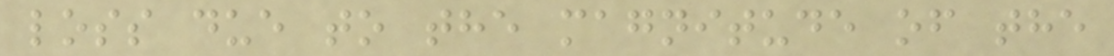loss due to the magnitude of the
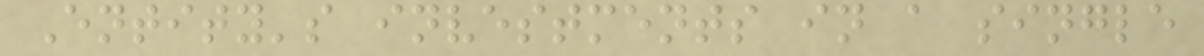Entity's investments in a single
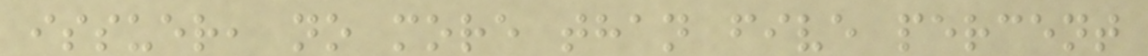issuer, no more than five percent
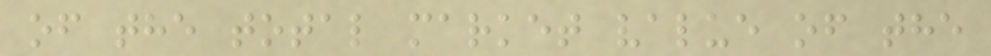of the total market value of the
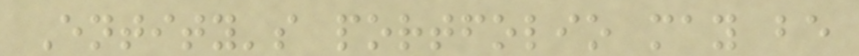Entity's portfolio may be
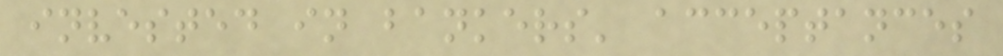invested in bankers' acceptances
